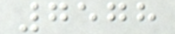7578
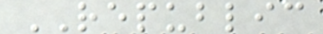REPUBLIC
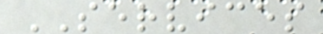SERVICES
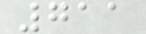711
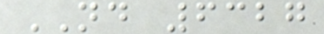ND 6327
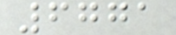6771
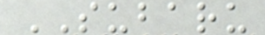SUBARU
